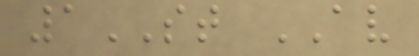1ST AV
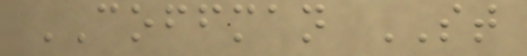COFFMAN ST
